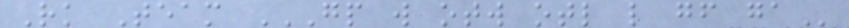Rk Team GP W OTW OTL L GF GA
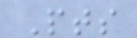Pts
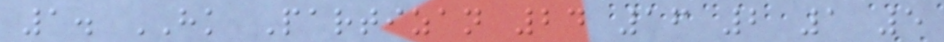1. HK Partizan 24 16 2 1 5
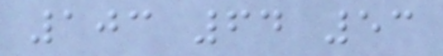103 64 53
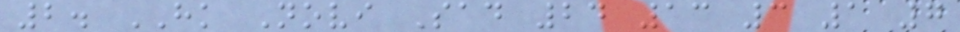2. HK Novi Sad 24 13 3 1 7
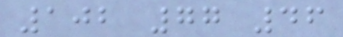102 77 46
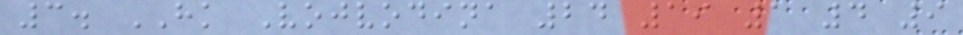3. HK Vojvodina 24 19 1 4 9
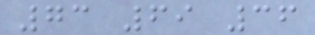73 69 36
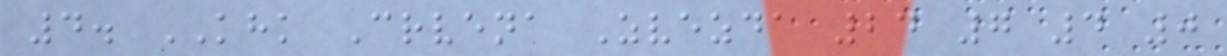4. KHK Crvena Zvezda 24 7 4 0
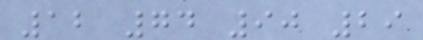12 74 90 29
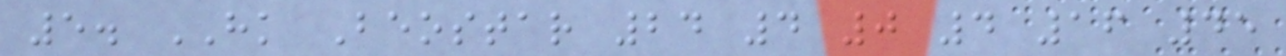5. HK Beostar 24 4 0 4 16 45
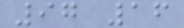97 16
